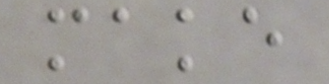make
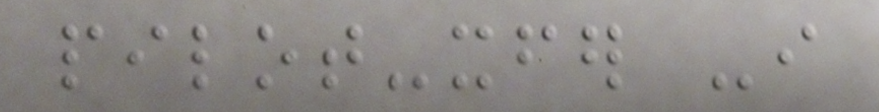pilot-xfer -i
